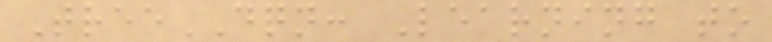TreeDQN: Learning to
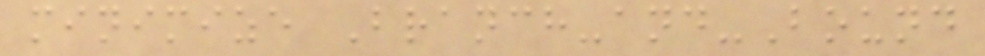minimize Branch-and-Bound
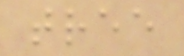tree
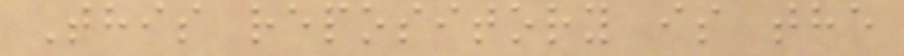This repository is the
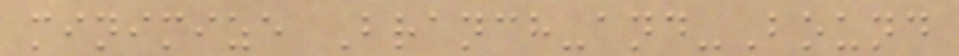minimize Branch-and-Bound
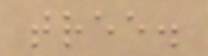tree.
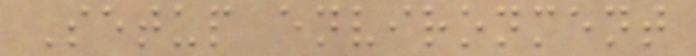Setup environment
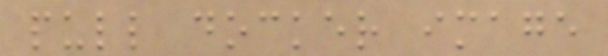pull docker image
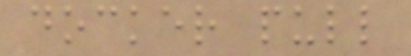docker pull
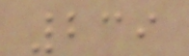239
